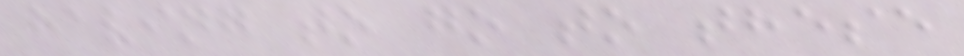having to go to these
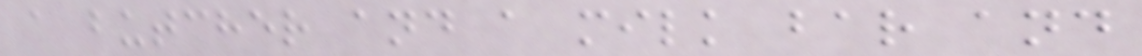a butcher and a milk bar and
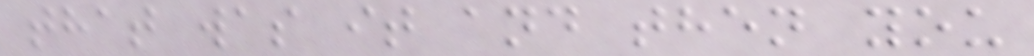that was it and then you
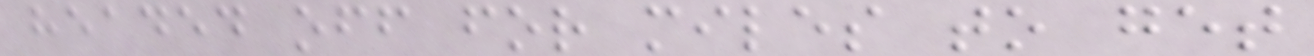headed off for miles to get
